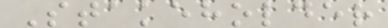Stakeholder
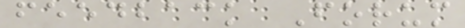feedback Forum
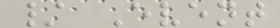/ Event
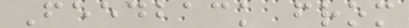Feedback from
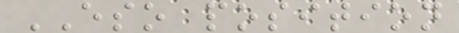ESO position
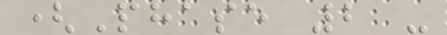(Phase 2 -
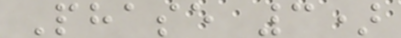Phase 3)
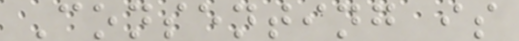Consenting is
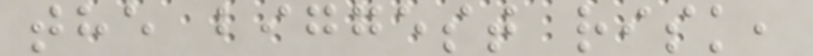the biggest risk,
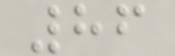86
